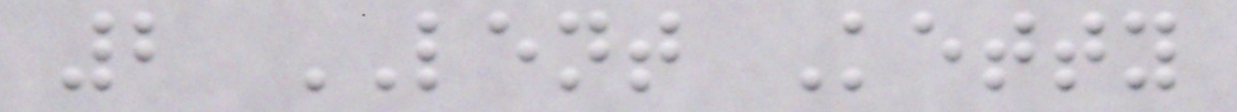2 LENT Ketty
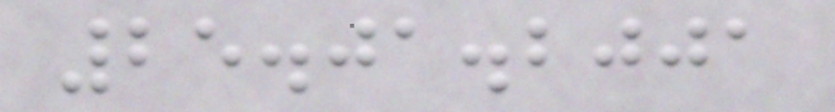25.01.2001
